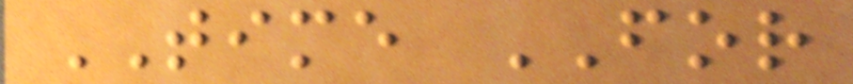TIME FOR
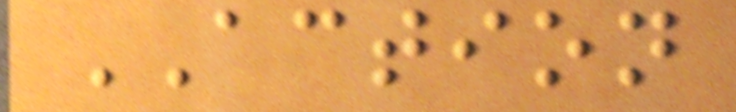ACTION
